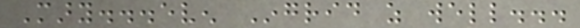Mary...even Ingrid as well...
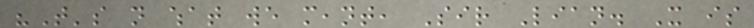"That's not what we meant, Sir Lian. It is
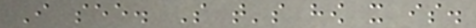I see. So that's how it is.
